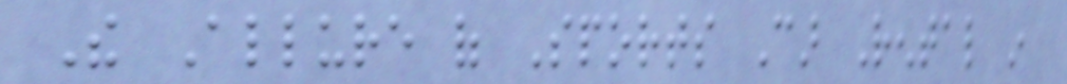The Allure of Sports Car Rental in
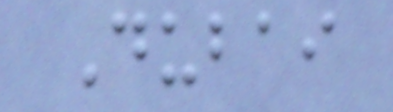Dubai
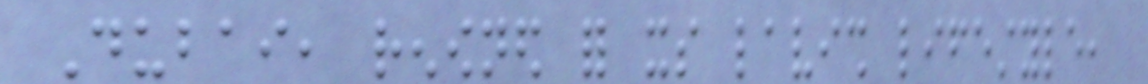Dubai, renowned for its lavish lifestyle,
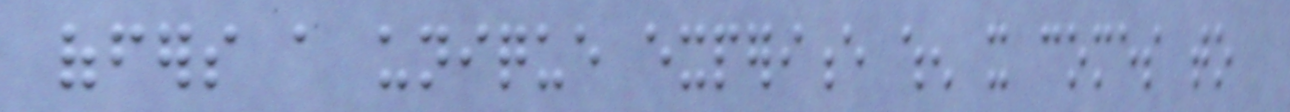offers a unique experience when it comes to
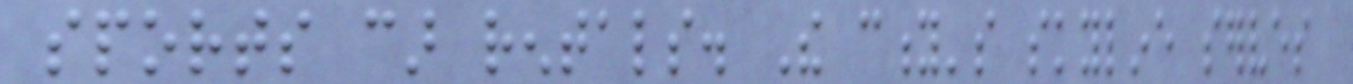sports car rentals. The city's skyline serves
